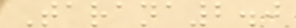Tarana2.0
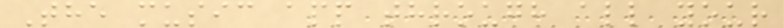The music app through all your
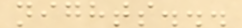nights...
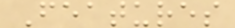Features
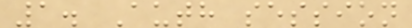1. Auth session
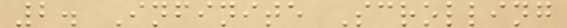2. Infinite Scrolling
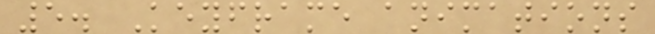5. Keyframe animations
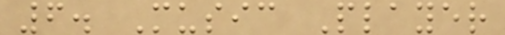6. Music Player
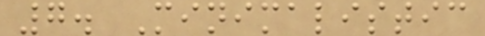7. Minimalistic
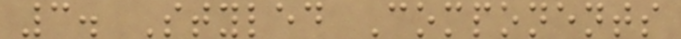3. Styled Components
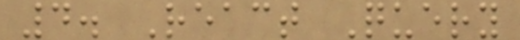4. React Query
